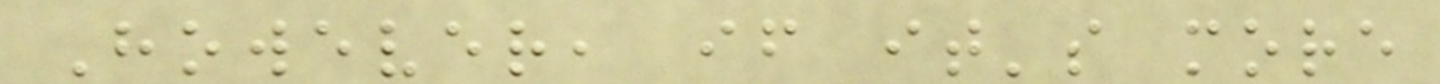However, if it's more
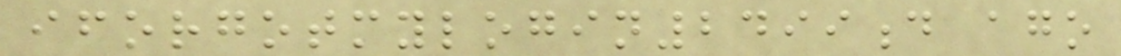iforgotmylogin2499d ago
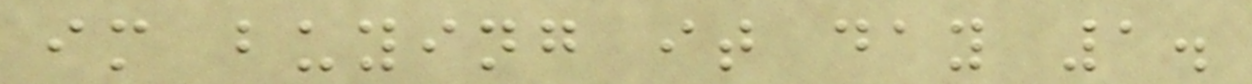im buying it day 1.
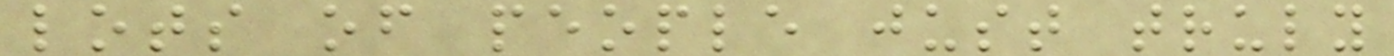lots of people just truly
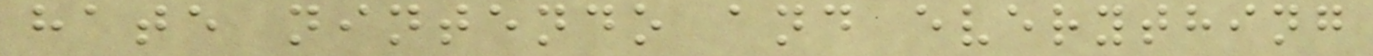hate nintendo and everything
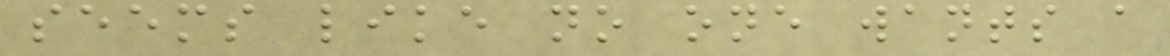seems like no one wants a
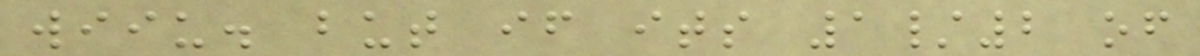wiiu. but if its 1/2 of
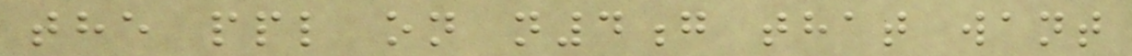the ppl on n4g that want
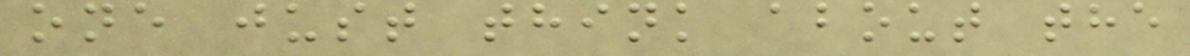one just think about the
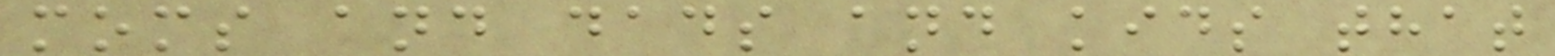moms and dads and kids that
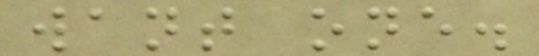want one.
